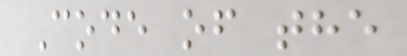Code of the
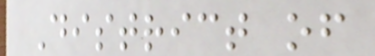District of
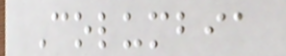Columbia
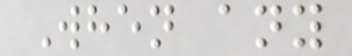When any
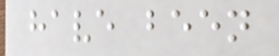have been
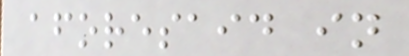aforesaid in
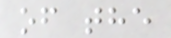of the
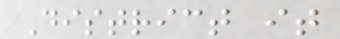District it
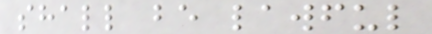shall be lawful
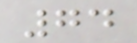74
